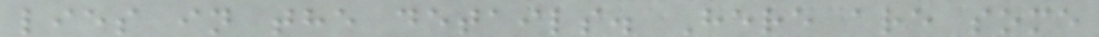lies in the details. Here are some
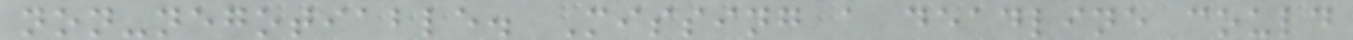non-negotiable. Missing a deadline could
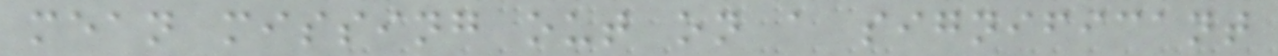mean missing out on a significant
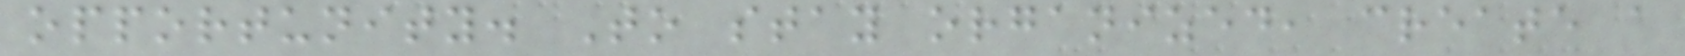opportunity. To stay organized, create a
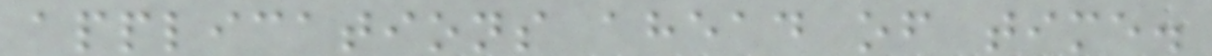applications ahead of time.
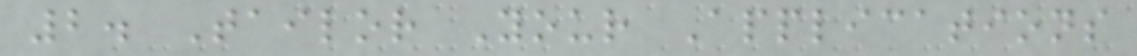2. Tailor Your Applications
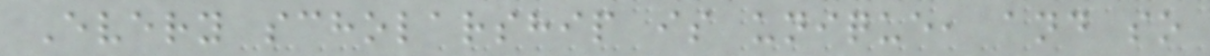Every scholarship is unique, and so
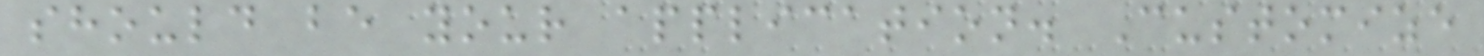should be your application. Customize
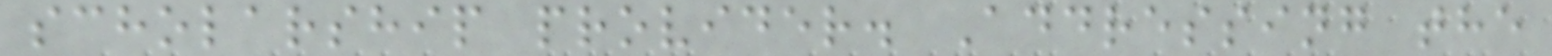scholarship provider. Addressing the
